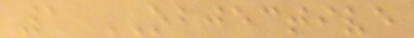1 OBJECTIVE
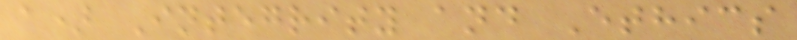a) Integrity and Ethics
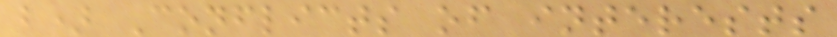b) Conflicts of interests
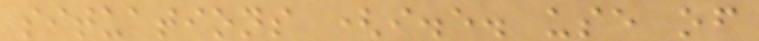situations (i.e. use of
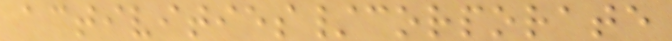activities/corporate
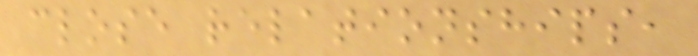close relationships,
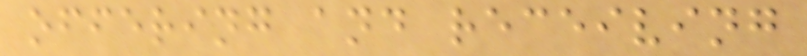offering and receiving
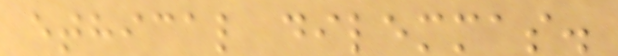ethical dilemmas.
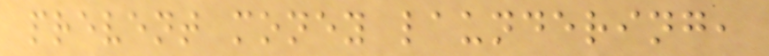prevent money laundering,
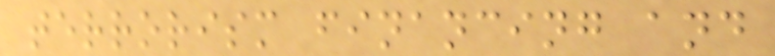terrorism financing and
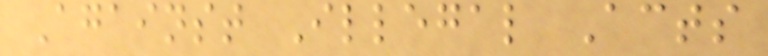Against Illegal Acts
